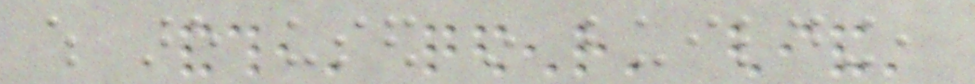which are used in building,
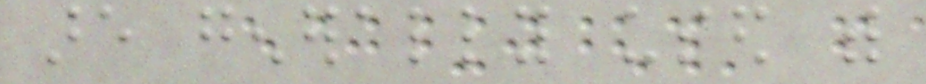are generally used with
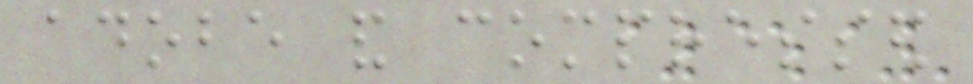adobe and compressed
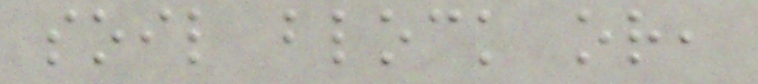soil block or,
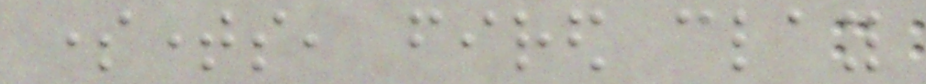sometimes, fired clay
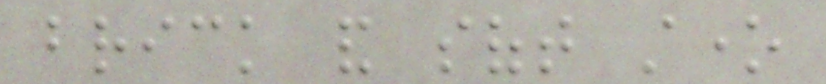brick and soft stone
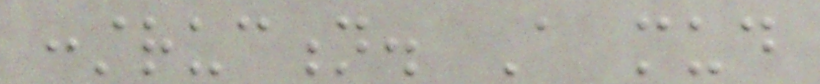construction. A mud
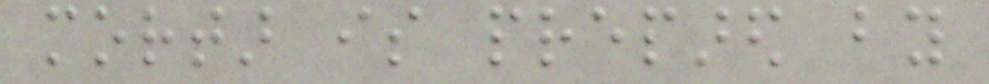mortar is prepared by
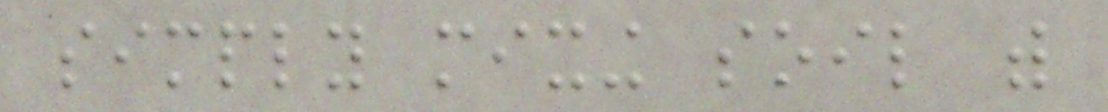simply mixing soil with
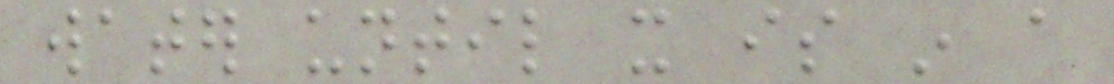water until it is in a
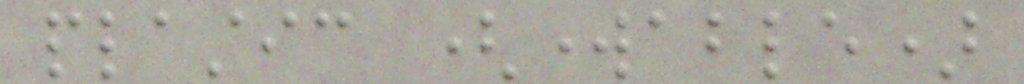plastic (workable)
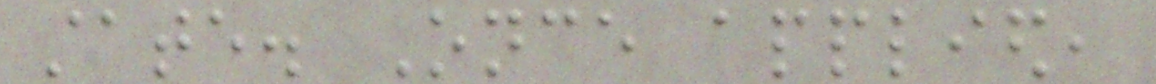state. Once applied,
